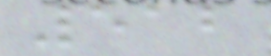512
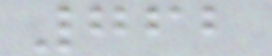762
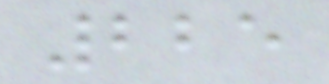225
